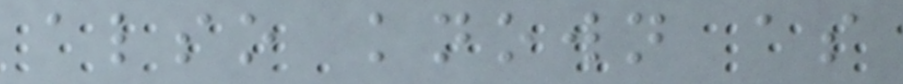also known as
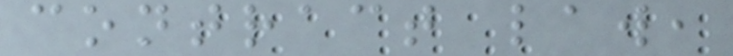contract law,
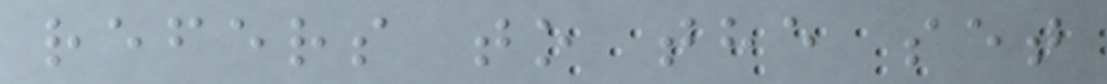refers to the set
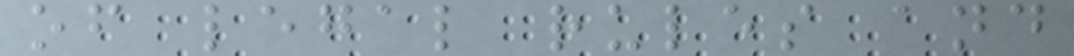of legal rules and
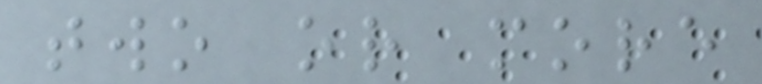two or more
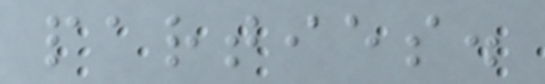parties.
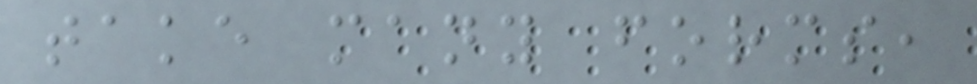take many forms,
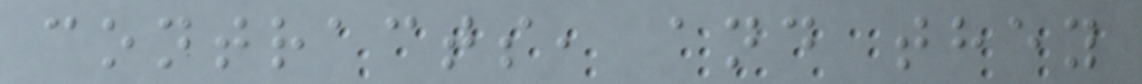contracts, and they
